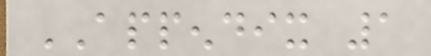APPENDIX 1
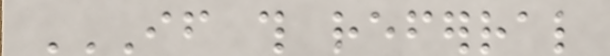IF THIS REFERRAL
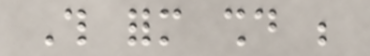This form should be
